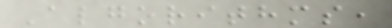Algorithms,
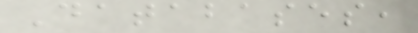Databases,
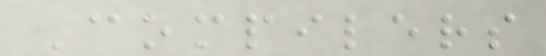Compilers
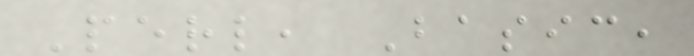Perl, Basic,
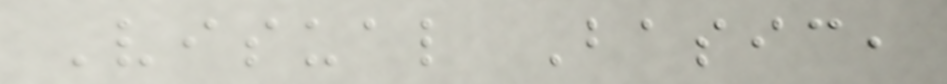Visual Basic,
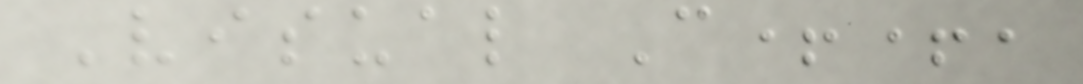Visual C++,
